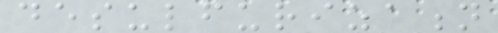desulfurization
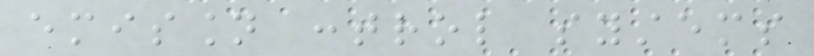emission control systems
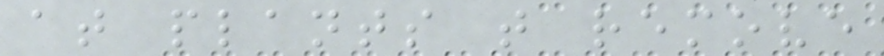at plants that remove
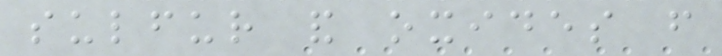sulfur and oxides from
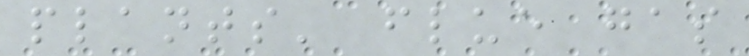plants' flue gas
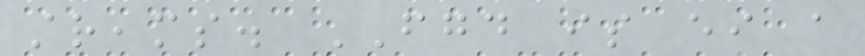streams. FGD is either a
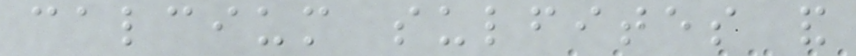calcium sulfites and
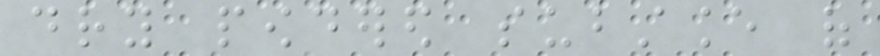dry powdered substance of
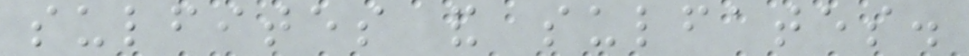sulfites and sulfates.
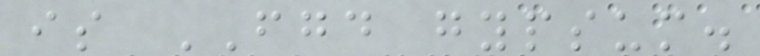is FGD gypsum.
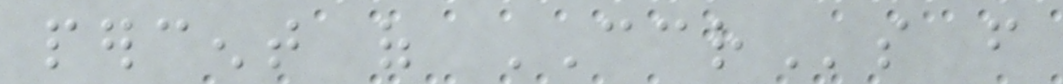percent of CCRs from
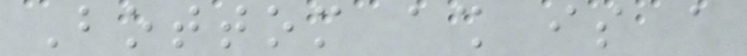Bottom ash is a
